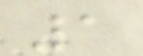1
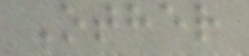Other
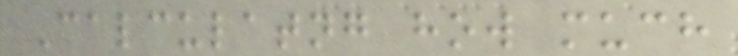Calculatng how much
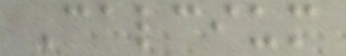Calcium
